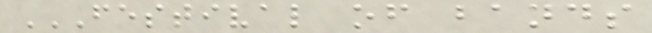FESTIVAL OF BANDS
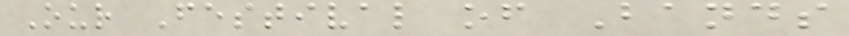Our Festival of Bands
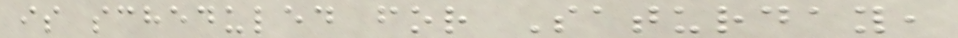is scheduled for Saturday,
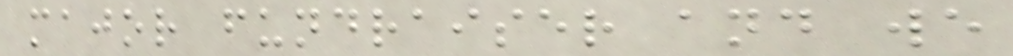major fundraiser and we
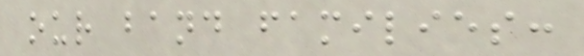our band families:
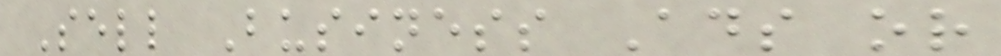Sell Business Ads or
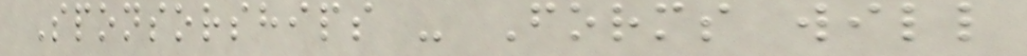Sponsorships - Forms will
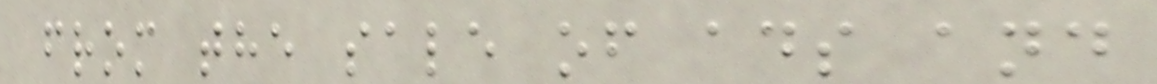from the sale of ads and
